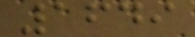1649
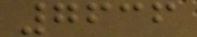7636
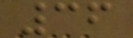36
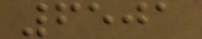6501
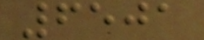6501
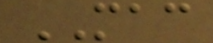MAC
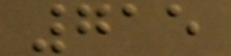715
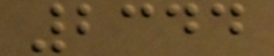2344
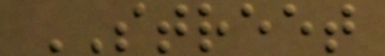STREET
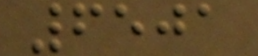6501
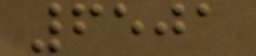6501
